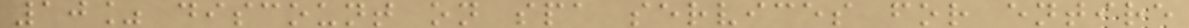10% discount on spa services for entire
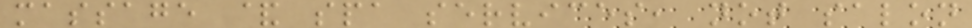massage & spa services, not salon
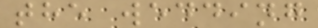the wedding
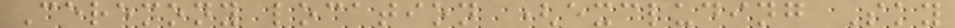Ceremony location (excluding Sky
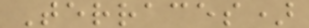Terraces)
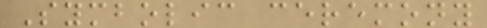Symbolic ceremony
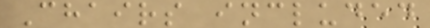Chairs included
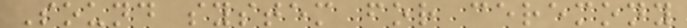Sound system for ceremony
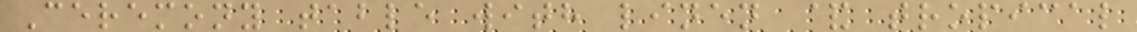Ceremony table with linen & tropical
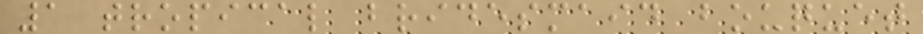1 tropical bridesmaid bouquet
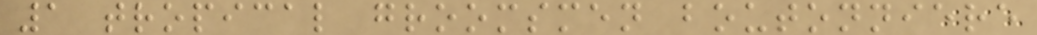1 tropical groomsmen boutonniere
